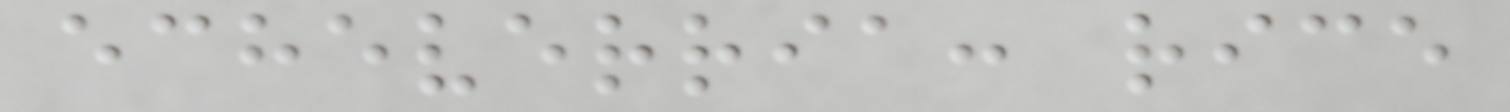echeverria: rice
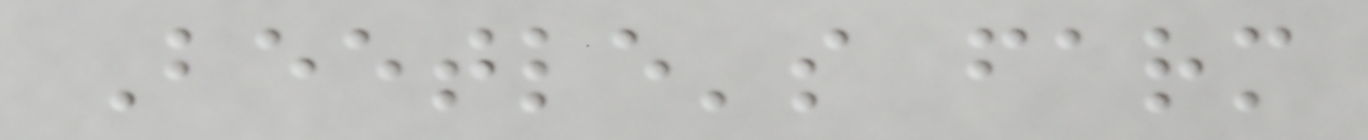Beetle's farm
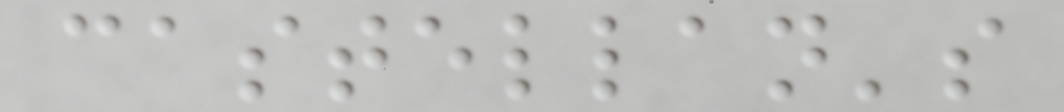castellan's
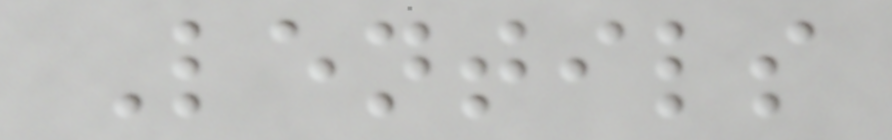Lentils
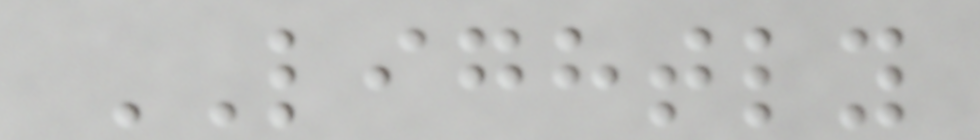LIGHTLY
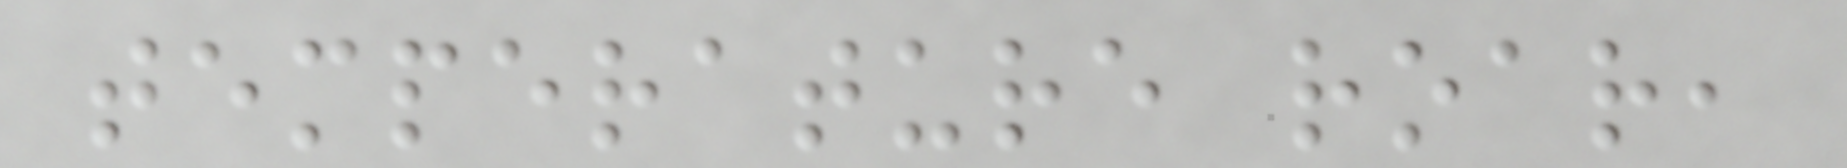temperature roar,
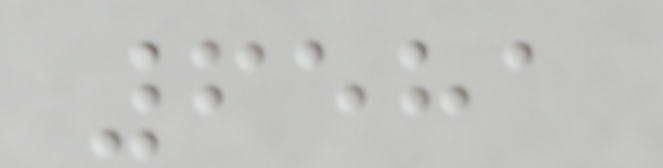6581
